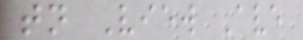tn View Ave
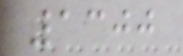1300
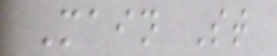Main St
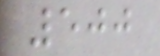500
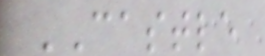CASTLE
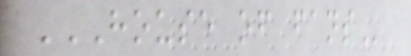HOUSE OF FANS
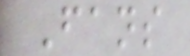Fans
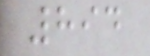894
